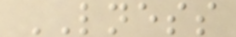LNESS
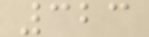323
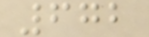672
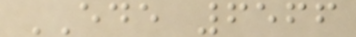EDE 6566
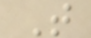T
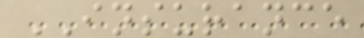INSURANCE
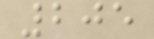205
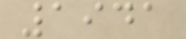1941
